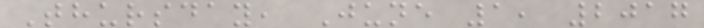Thursday, June 1, 2017
